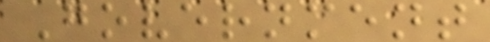Government
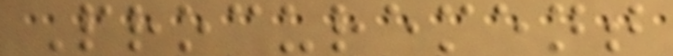Procurement
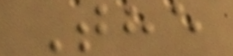The
